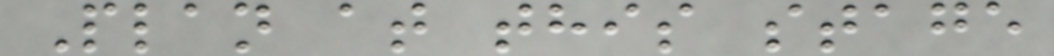Plan at this stage
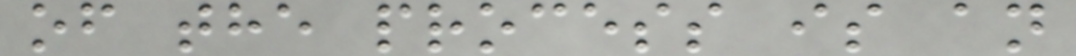of the process is an
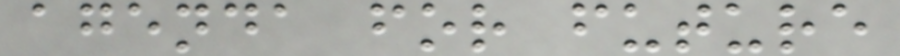agenda for future
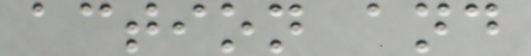action and
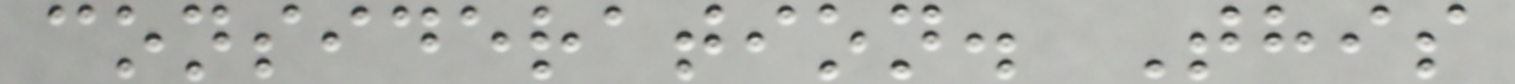consideration. This
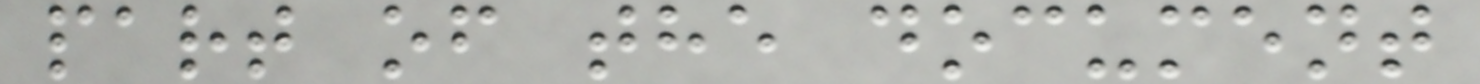part of the document
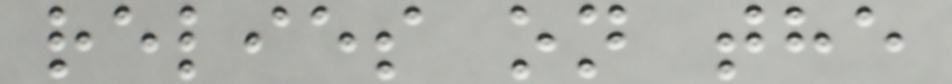relies on the
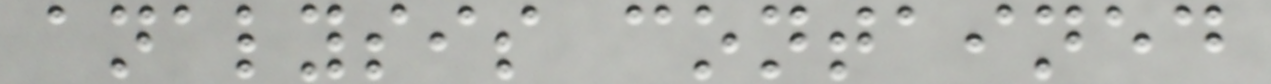analysis contained
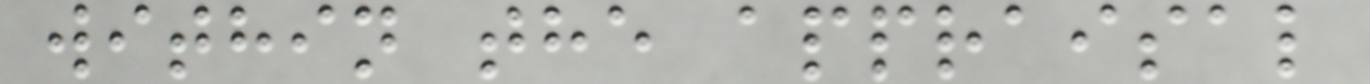within the appraisal
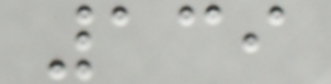139
